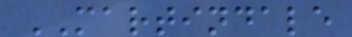MARTINDALE
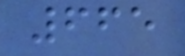665
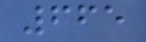665
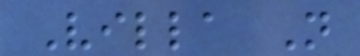Villa N
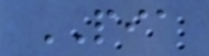PIA
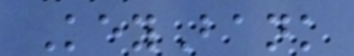KeyBank
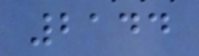2144
